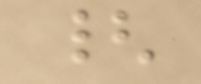{
